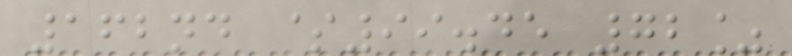162nd $99.45 72%
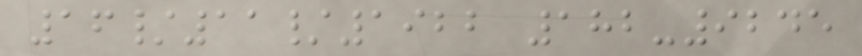16/11/1922 182-9245
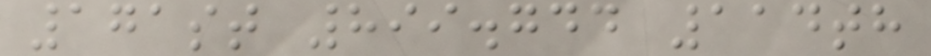171st 899.744 114th
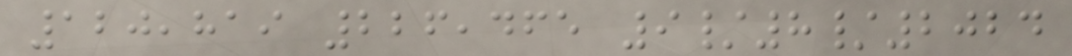120,819 226,465 9/8/2024
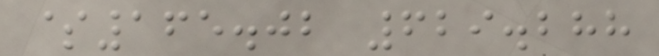$165.02 629.288
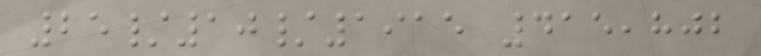25/10/1915 415,802
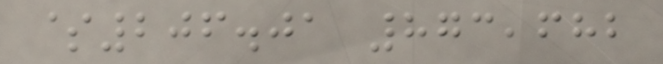$206.01 873,682
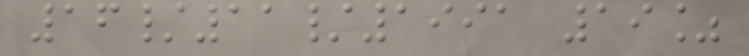16/11/1991 19%
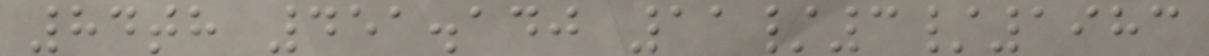84th 451.140 11/3/1983
